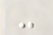-
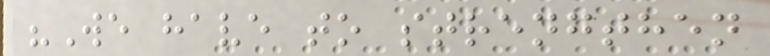"We have to strengthen
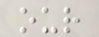our
